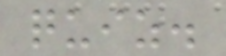quiz.
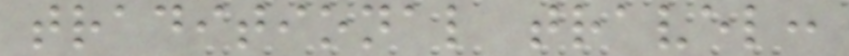traditional travel:
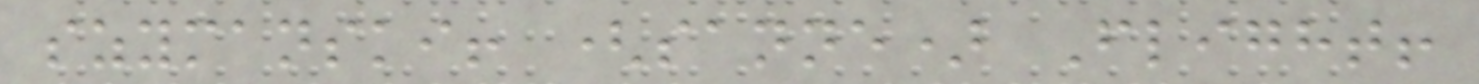szymanski! (sanne) Flight!
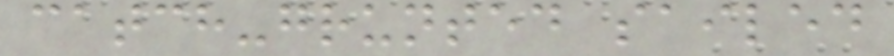catch-grunted sailed
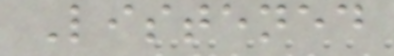Listened
